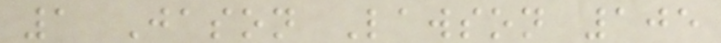1 Jason Lawson 105
